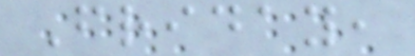Friday,
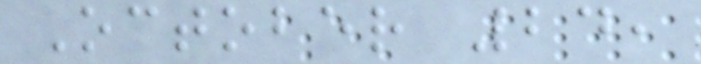October 24,
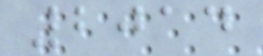2014
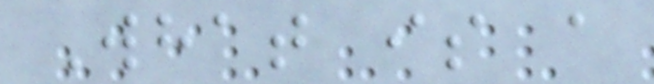What is a
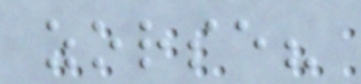zorse?
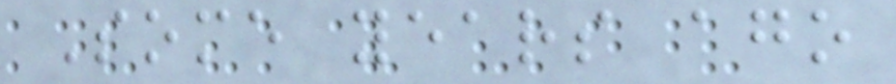Some years ago
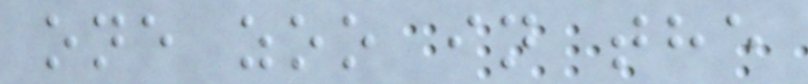one zoo in the
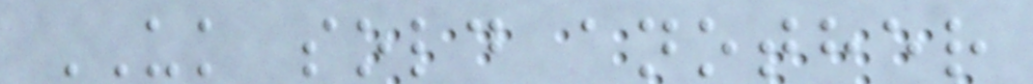UK sold another
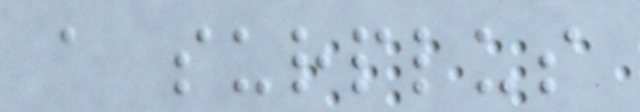a surplus
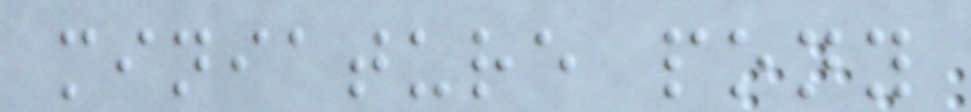miniature pony
